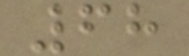68
